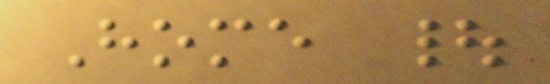Home |
